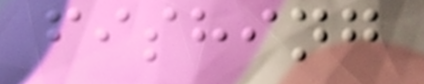fishing
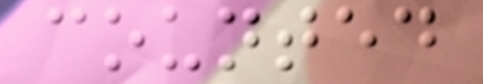counted
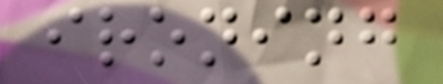ironing
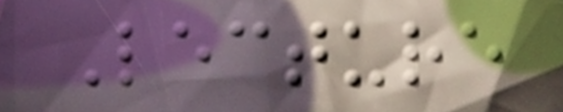Lecture
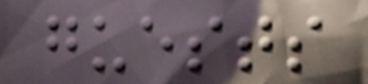guests
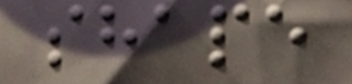shape
